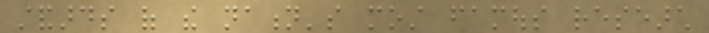standards of the nation's most famous research
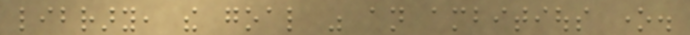library, the goal was an ambitious one.
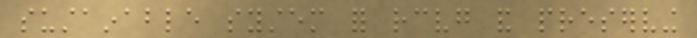sustainable system for receiving and preserving
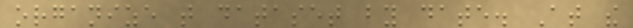organize that dataset by date. At the
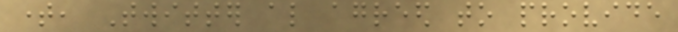time, Twitter also agreed to provide
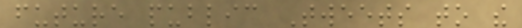future public Tweets to the
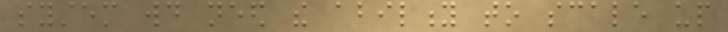system would need the ability to scale up
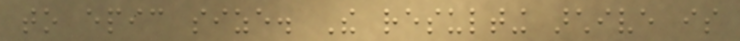to epic size. The resulting archive is
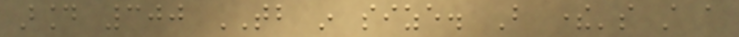around 300 TB in size. But there's still a
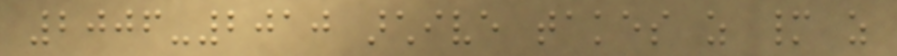2006-2010 archive takes as many as
